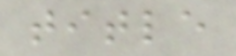title
